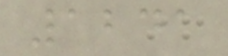1241
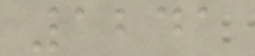1241
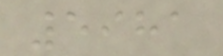5981
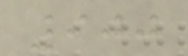900
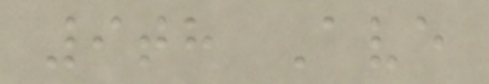9th Ave
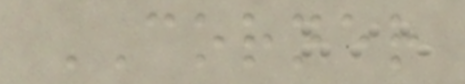CORNER
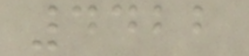4422
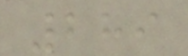289
